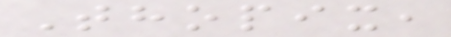Thopix,
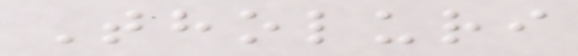Tholuri
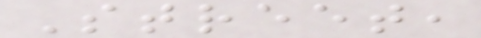Street,
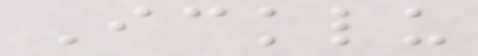Icklu
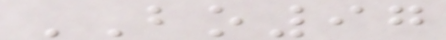BO97
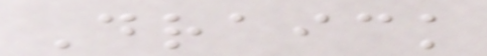Draick
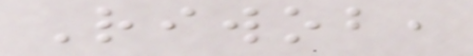Riwob,
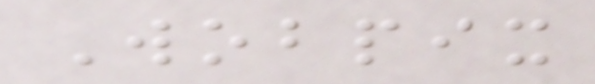Wobpix
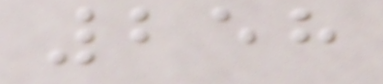258
